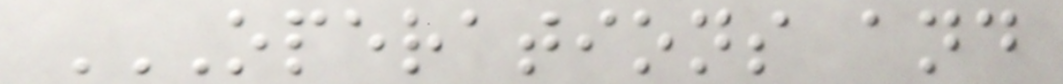OPERATIONS AND
